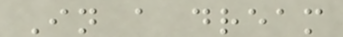In a dream
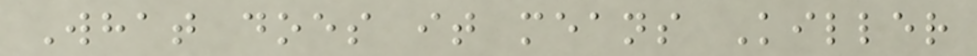What does it means Killer
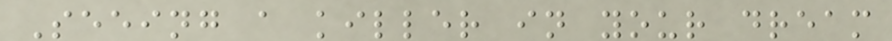Seeing a killer in your dream
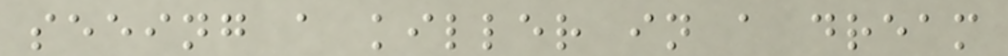seeing a killer in a dream
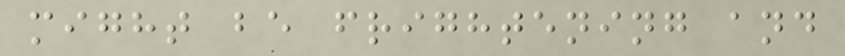might be frightening and
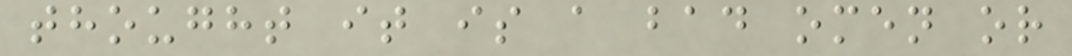thought it is a bad omen or
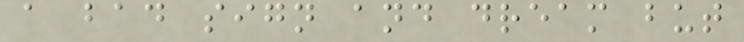a bad sign and dream but
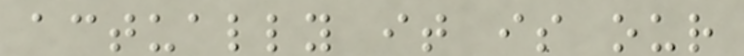actually it is our
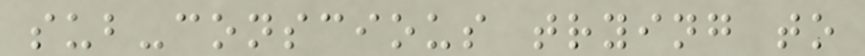sub-conscious trying to
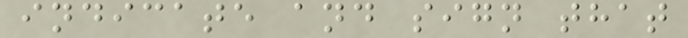indicate and sign that
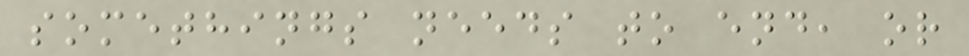somethings needs to end, or
